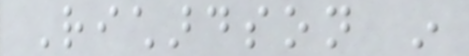Richardson in
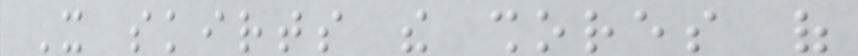It skirts the shores of
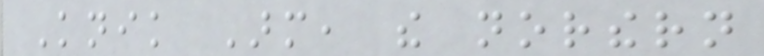Knik Arm, the northern
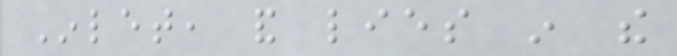Inlet, and lies in the
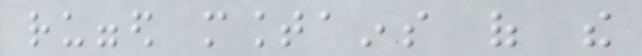rugged mountains of the
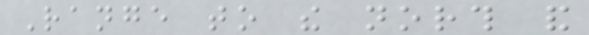Range to the north and
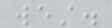west.
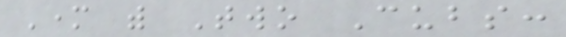Mother with Two Cubs:
